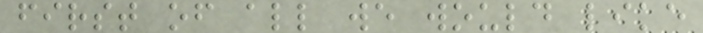first of all we would like
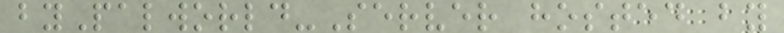byPalworld-Server hosted by
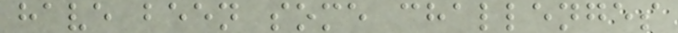have been some challenges
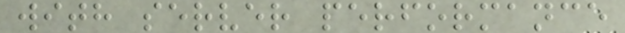with server performance
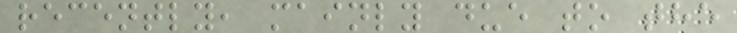recently, mainly due to the
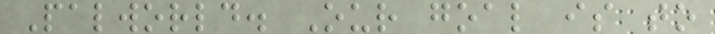Palworld. Our goal is to
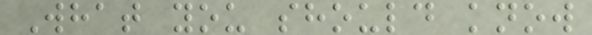What you should know
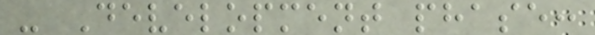- Development phase:
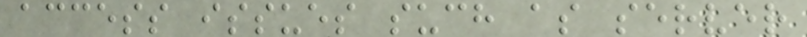access issues such as server
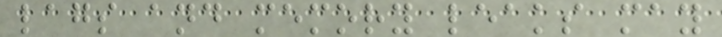lags and memory leaks may
